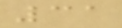31
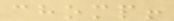chomp!
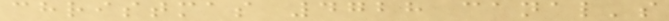christmas 4728 canal's
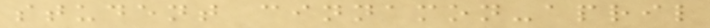student cinnamon-april
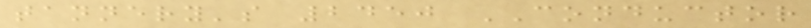tannery's 2450 CONDUCTOR
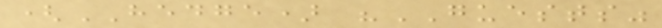(HEDGE) "GUESTS"
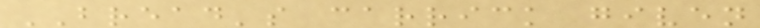BREAD's carrick given
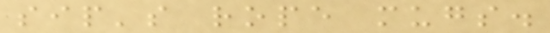sip's rope mugs.
